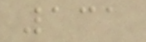131
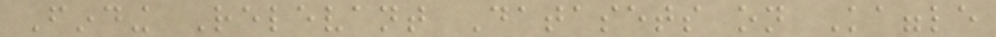Finding Relevant Datasets on Kaggle
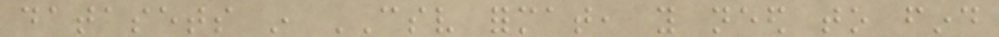datasets in CSV format, you need to find
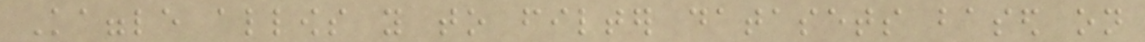Kaggle allows you to filter datasets based on
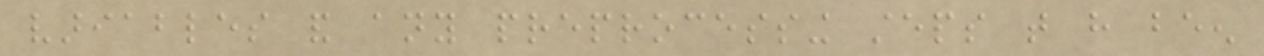variables and any preprocessing steps that have been
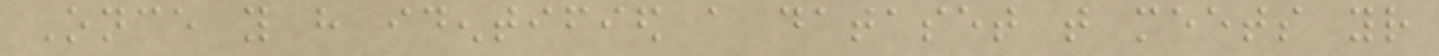Once you have identified a dataset that meets your
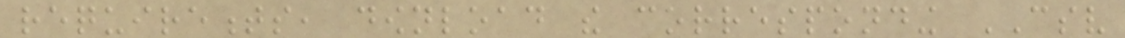requirements, download the corresponding CSV
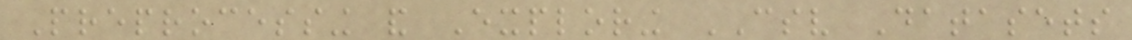Preprocessing and Exploring CSV Datasets
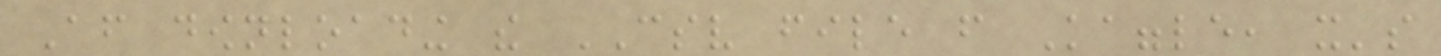After downloading the CSV file from Kaggle, it's
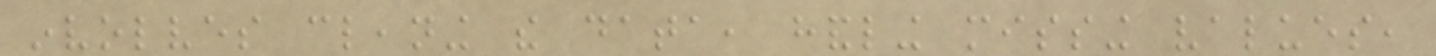involves cleaning the data, handling missing values,
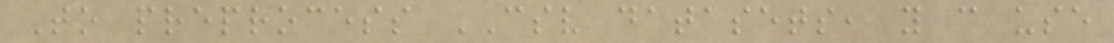To preprocess CSV datasets, you can use
